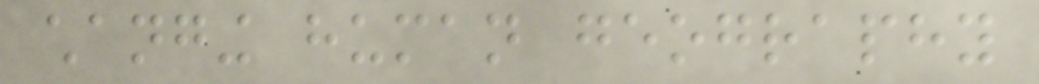changing human geography
